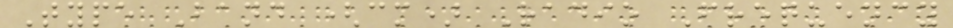Type Band (cm) Radio Frequency
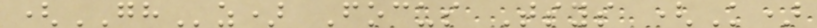(GHz) Focus Tsys (K)
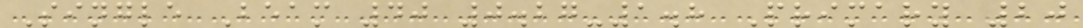Single Beam 40 0.27-1.8 Primary 20
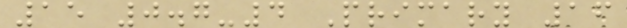15 0.7-4 Primary 16
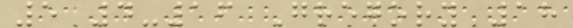5 4-16 Gregory 18
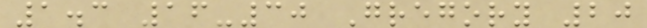1.3 16-30 Gregory 20
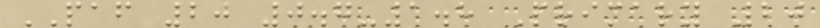PAF 20 0.7-1.8 Primary 20
